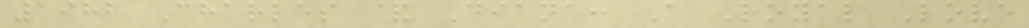1982 Charles & Diana: A Royal Love
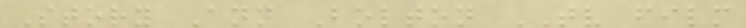Story Ann Bolton TV film
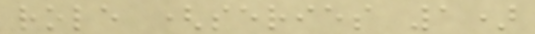role (series 1)
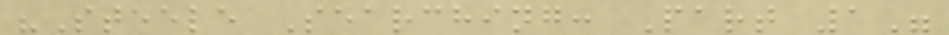"Steele Searching: Part 1"
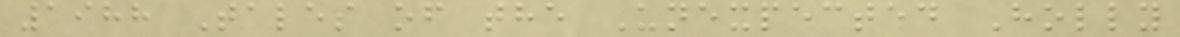1988 Tales of the Unexpected Holly
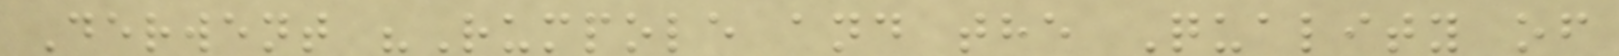Derwent "Rumpole and the Quality of
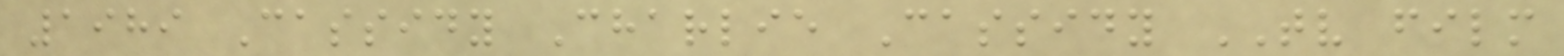1989 Cassidy Charlie Cassidy TV film
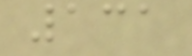131
